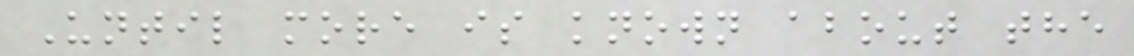Until more is known about the
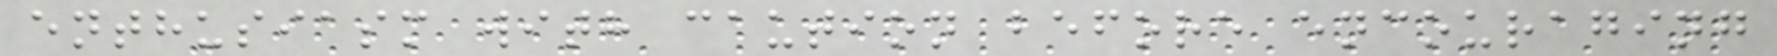enthusiasm with caution before encouraging
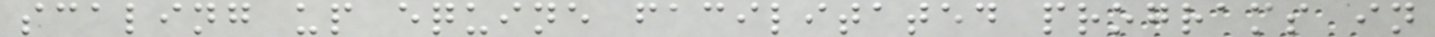scaling up equine facilitated programs in
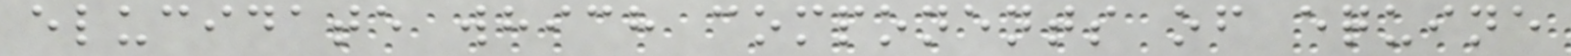elucidate which components of equine
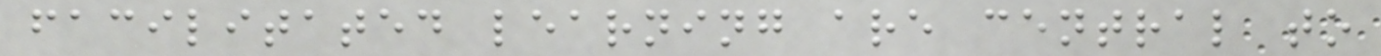facilitated learning are central to
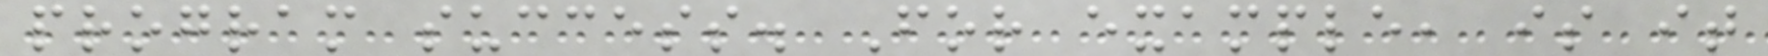program success. For example, is it
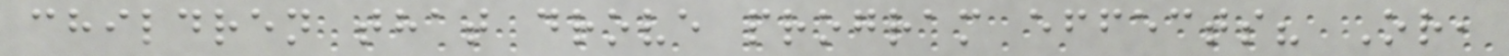children that drove program effects? Or,
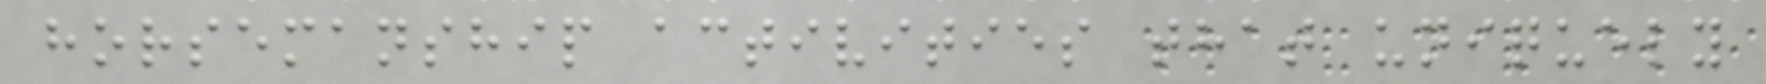horsemanship activities that uniquely
